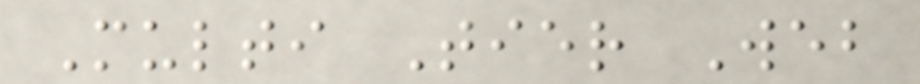Multi Tier Web
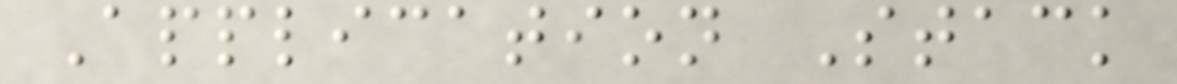Application Stack
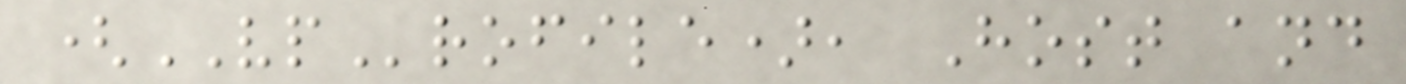(VProfile), Host and
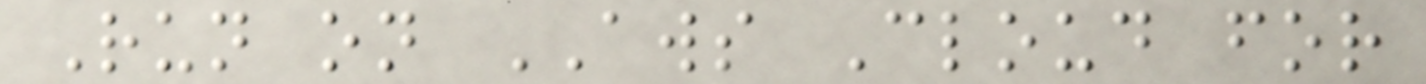Run on AWS Cloud for
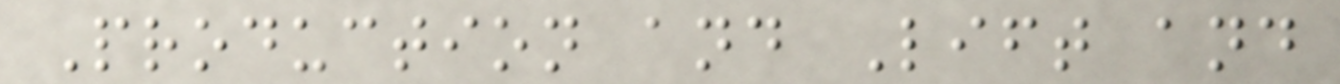Production and Lift and
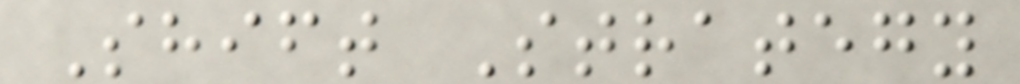Shift Strategy
